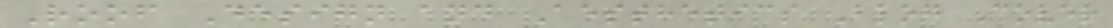Roof Design and Aesthetics Blog Cover
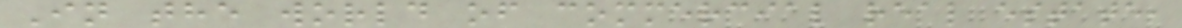In the world of commercial real estate,
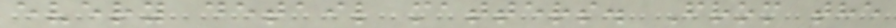every detail matters. From the
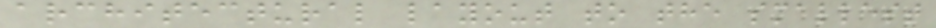architectural layout to the smallest
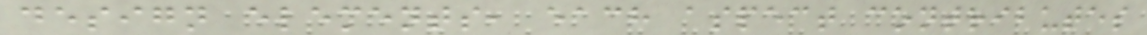design elements, each aspect contributes
